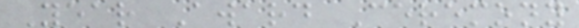Year Award Ceremony
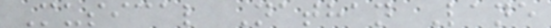Musical Nathan Lane
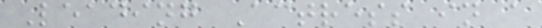Leading Actress in a
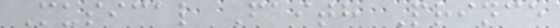Musical Faith Prince
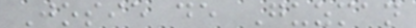Josie de Guzman
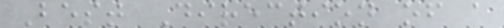Best Direction of a
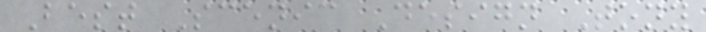Best Scenic Design Tony
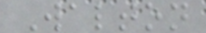Walton
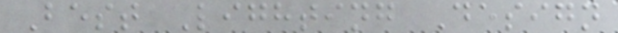Best Lighting Design
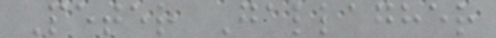Peter Gallagher
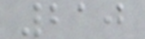210
